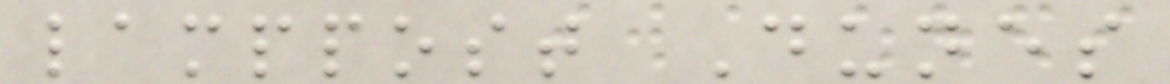lamppost Dunes
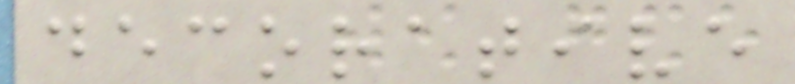decorative
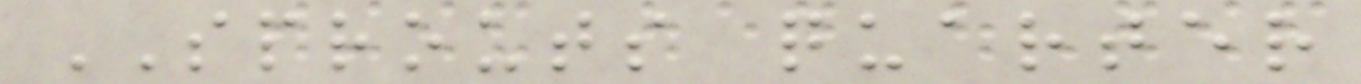SPROUTS quarter
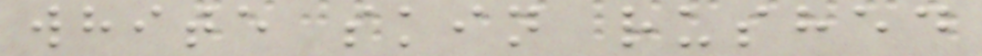white skin rushed
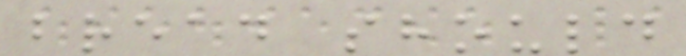bread should
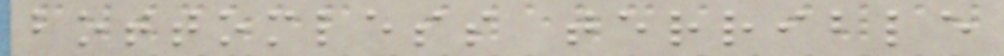bottomless terrible
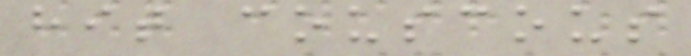hit couscous
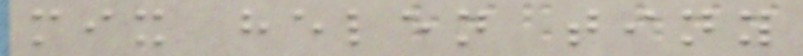mix helen tiny
